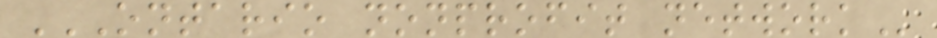ONTARIO NONPROFIT NETWORK
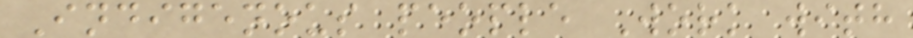Indigenous people Work with
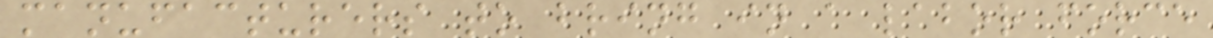manufacturers to bring in a labor force
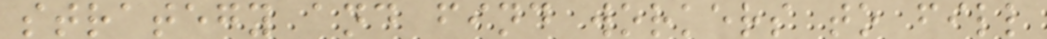strategy and find workers to fill
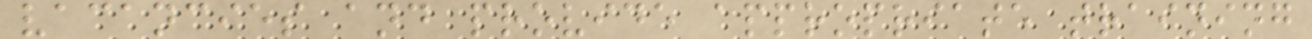vacancies and provide appropriate training
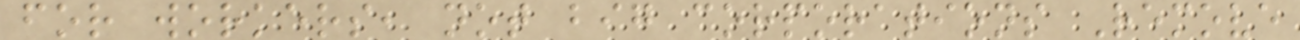for workers, not big corporations Remove
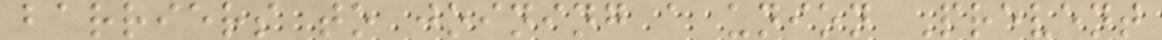barriers to joining a union Prevent
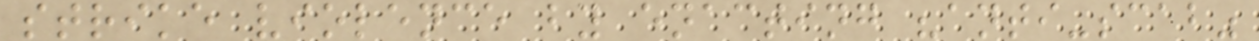strike violence by enacting "anti-scab"
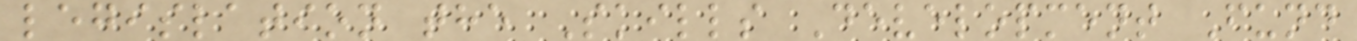legislation the Skills Development Fund
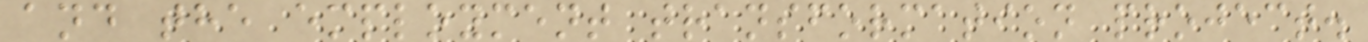and the employment transformation project.
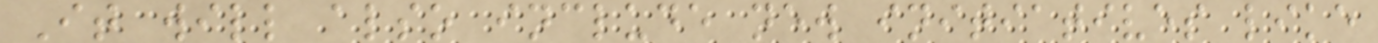It will also include new initiatives like
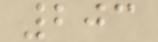203
